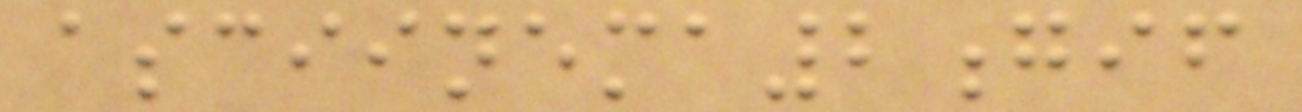asciinema2gif
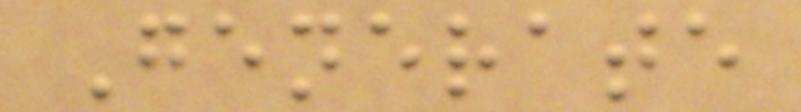Generate
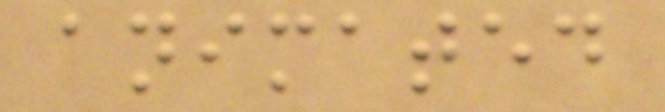animated
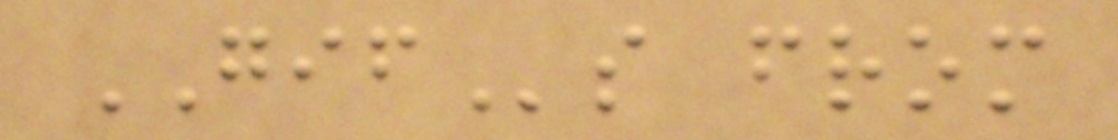GIFs from
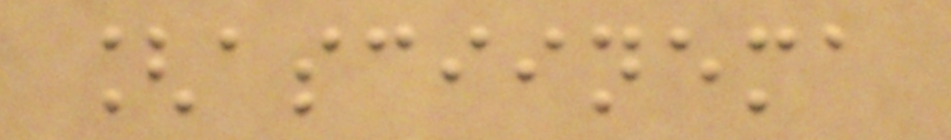[asciinema
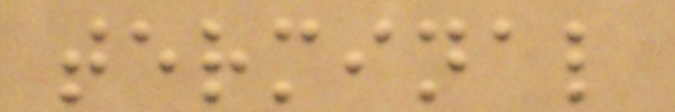terminal
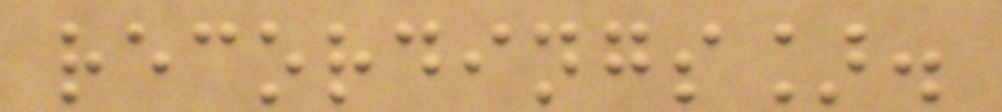recordings].
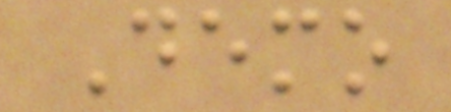Demo
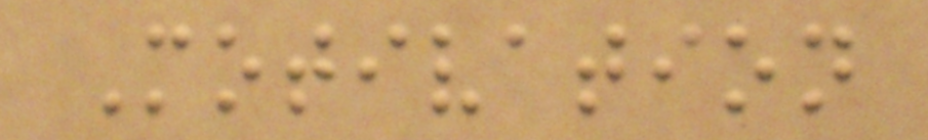Motivation
